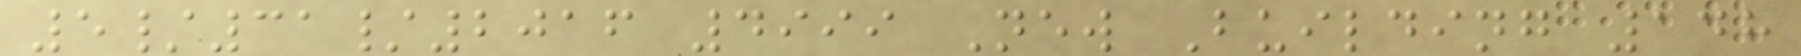5/31/2016 4999 New Building 148
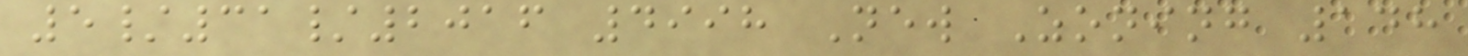5/31/2016 4998 New Zoning 148
